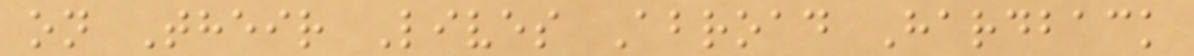on Their Lives Abroad Hardback
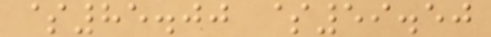$85.00 $59.50
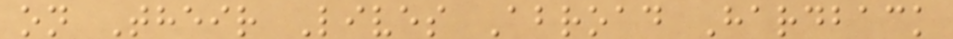on Their Lives Abroad Hardback
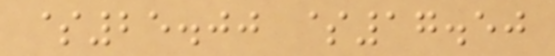$25.00 $17.50
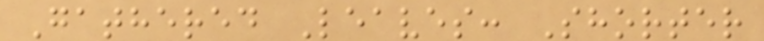Gathered Leaves: Shorter
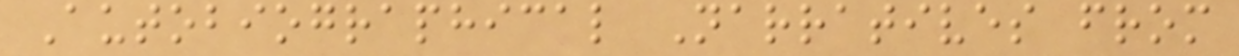Autobiographical Narratives from
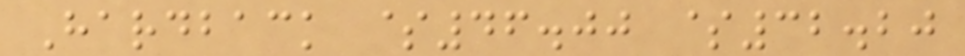Hardback $46.00 $32.20
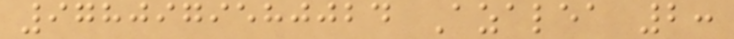9780979580024 Azalea 2:
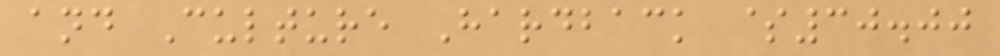and Culture Hardback $30.00
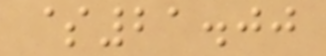$21.00
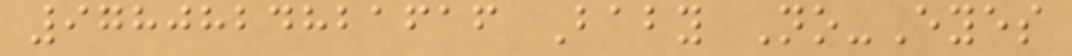9780824821616 Baby No-Eyes
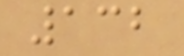132
